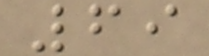69
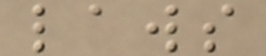laws
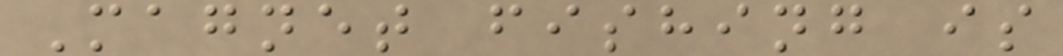Magnet fishing is
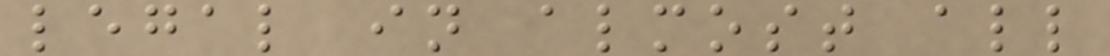legal in almost all
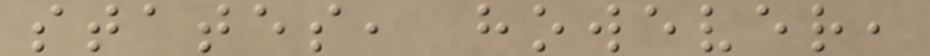states, however,
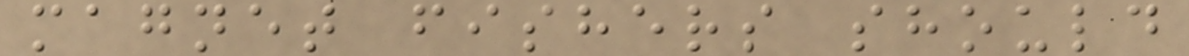magnet fishers should
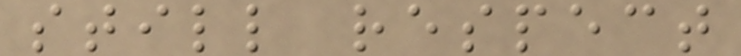still respect
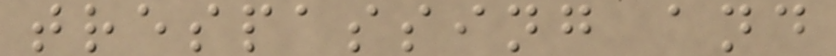trespassing and
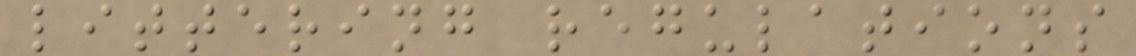littering regulations
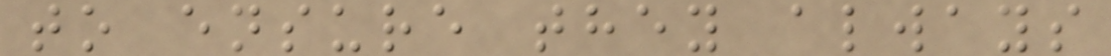to ensure they always
